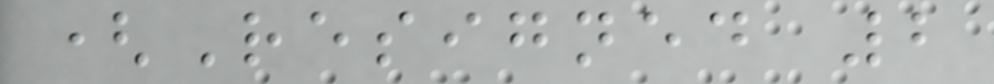(Resigned 2
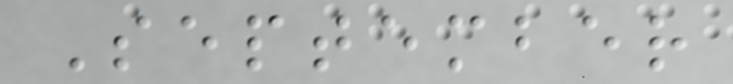September
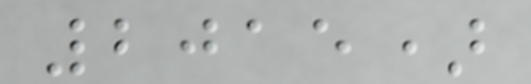2015)
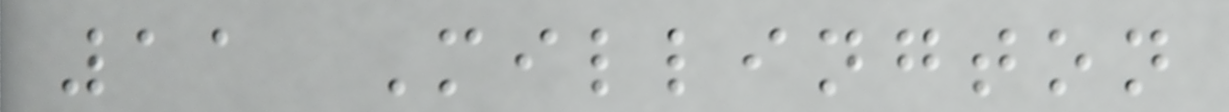11 Millington
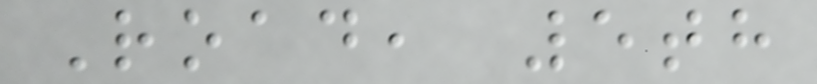Road, 5th
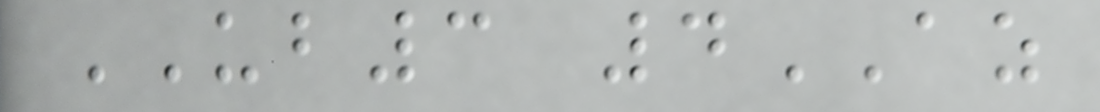UB3 4AZ
